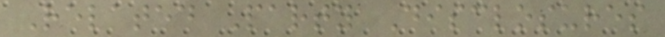Related Party Disclosures
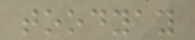toodyay
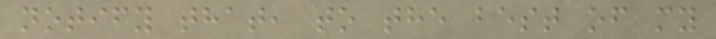notify that, to the best of my
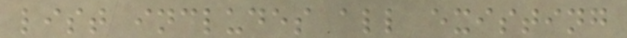list includes all existing
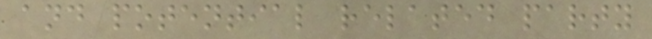and potential related party
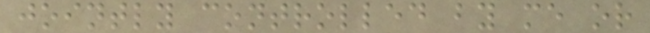jointly controlled by me or
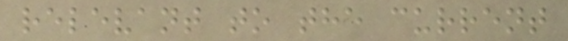relevant to the current
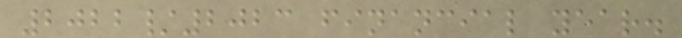2022/2023 financial year.
